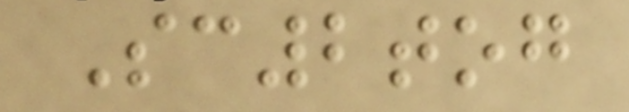Sc2tog
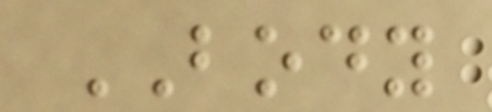BODY
